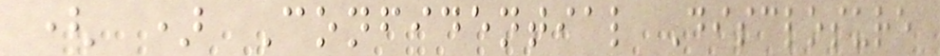( ) Confidential Disclosure
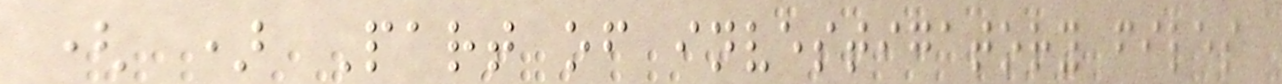( ) Part of investigatory files
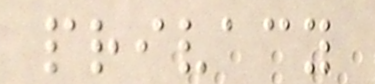privacy
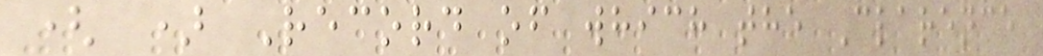( ) Record of which the Clarence
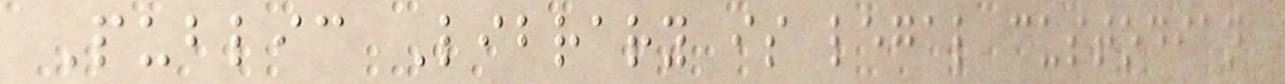Public Library is legal custodian
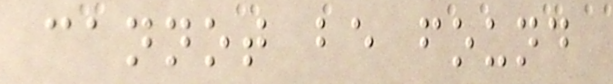cannot be found
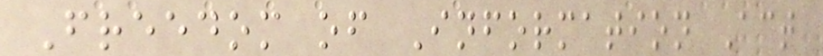Freedom of Information Act
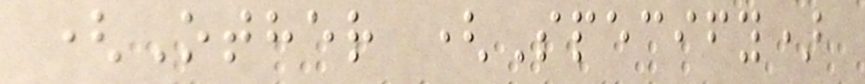(Other (Specify)
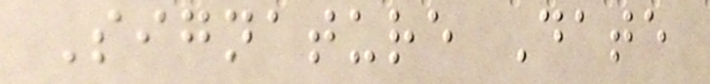Signature Date
